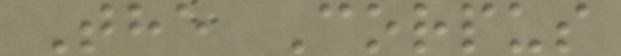The Corpus
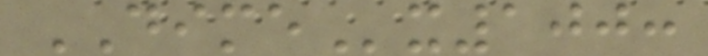DIMEx100:
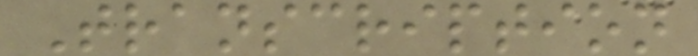Transcription
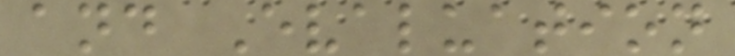and Evaluation
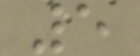5
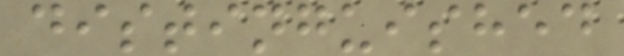distinguished
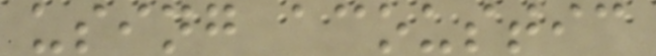using acoustic
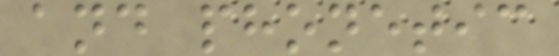and phonetic
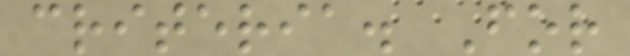criteria. For
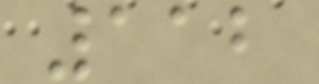112
